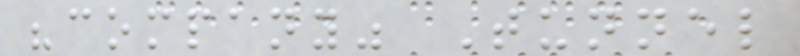"company" Tunnel
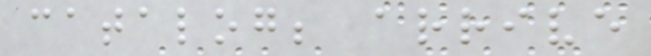catalog; arrive
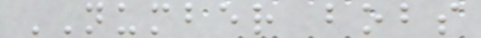NUMBER bobs
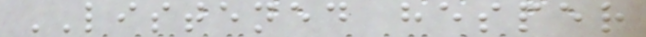LISTENED hesper
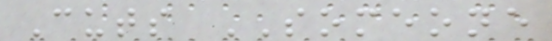Cuts SOMEONE
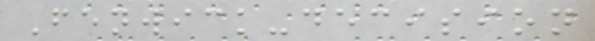Fenwick-decision
